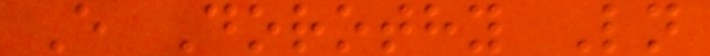E Dorothy Ln
